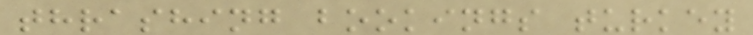thrashing bookings turkey
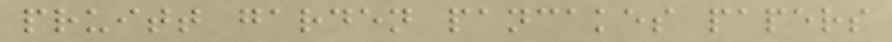pruitt garden pancakes papers
